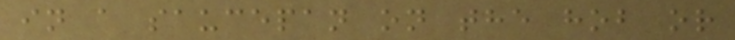in a saucepan on the hob or
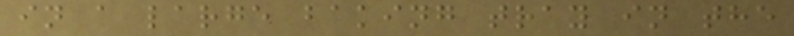in a large baking tray in the
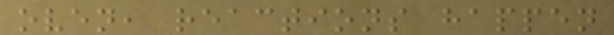oven, reactions happen
